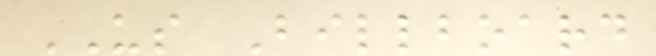US Billboard
